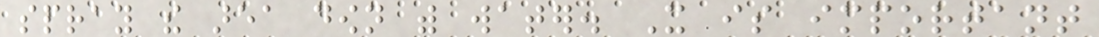spray the area down with water. It is important
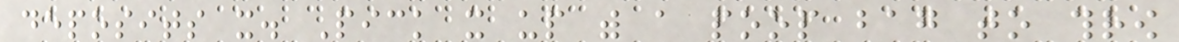deposits it. Pick it up with a poop bag to throw
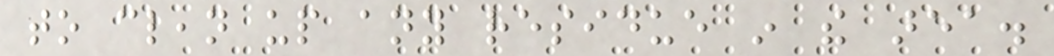to clean up any residue in the area.
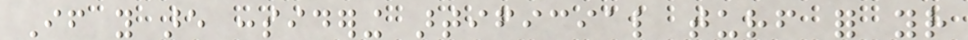If you are considering artificial turf for your
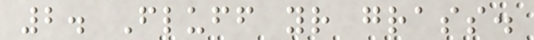2. Fluff your grass.
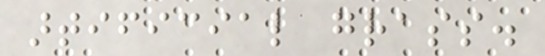artificial grass.
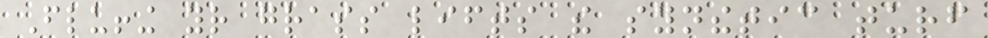Fluffing your grass lifts the synthetic turf
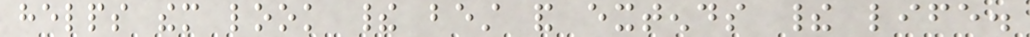helps them look their best and extends their life.
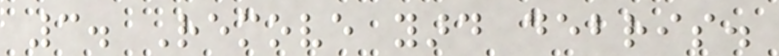3. Remove yard debris.
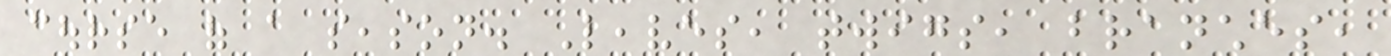course of a season. Leaves, twigs, branches,
